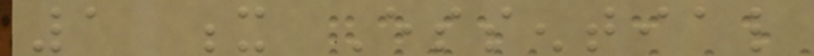1 x Essential
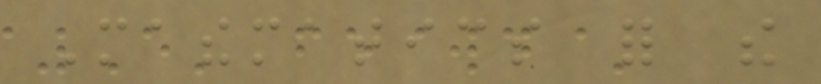Mathematics for the
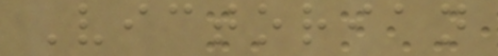Victorian
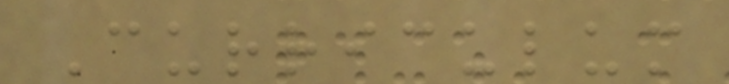Curriculum
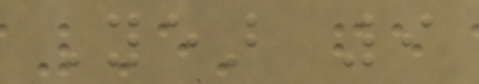Year 9
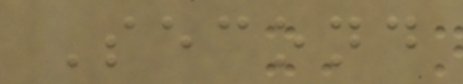Second
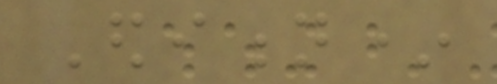Edition*
